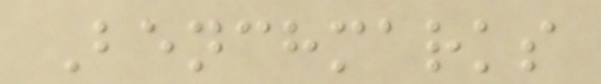Benchmarks
